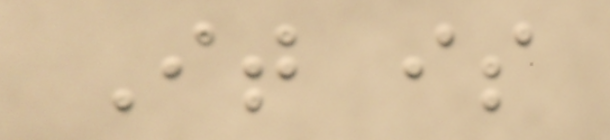It is
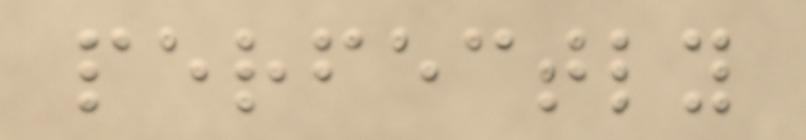perfectly
